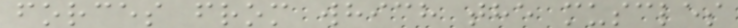forces from which the muscles
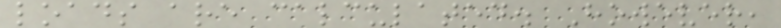loads are calculated. However,
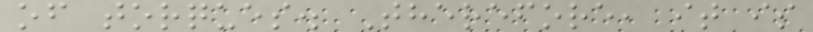of torques. Therefore, it is
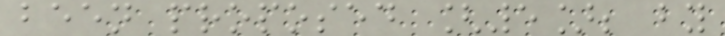been proposed [5]; by
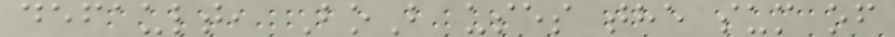default, BoB uses the sum of
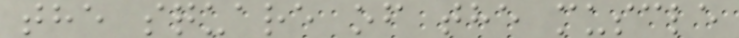the square of the muscle
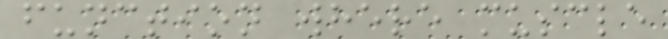function where muscle
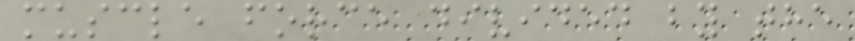muscle force divided by the
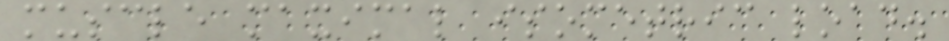muscle maximal isometric load.
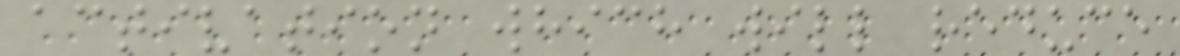activation which will reduce
